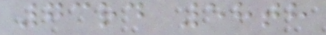73rd 58th
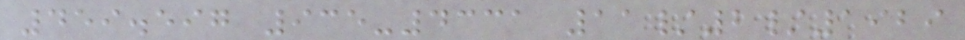459.597 935-4331 11/2/1929
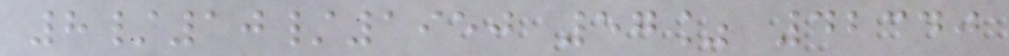8/10/1950 57% 42340
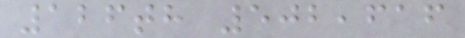126th 502,616
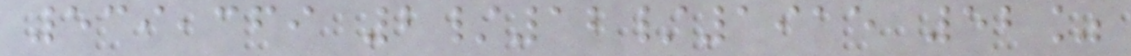539,369 2/12/1915 52%
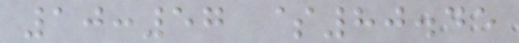10:57 $80.45
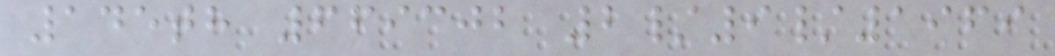145th 669302 2/9/1969
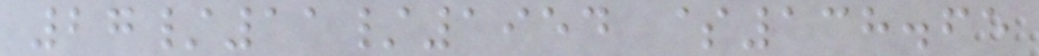27/11/1954 $138.65
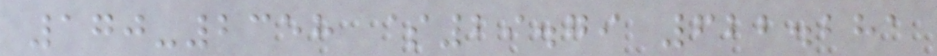170-2358 $29.79 622.281
